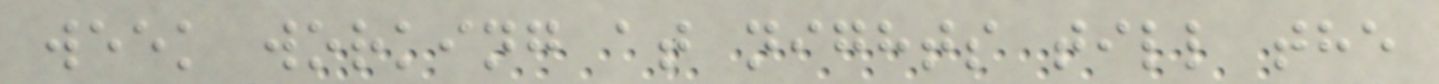week working at nights till the
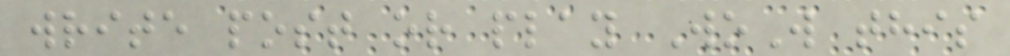write post or play WoW this
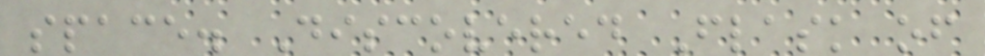space. Discovered Flask of
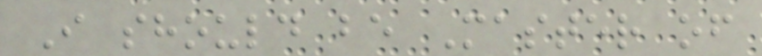I should be Master of
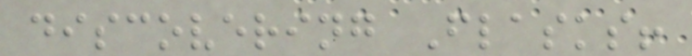discovering Flasks!
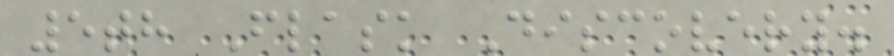5th Flask Discovery.
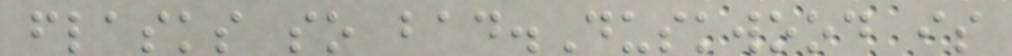flasks so bad.Duskwood is
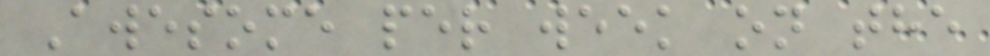Awesome per week on the
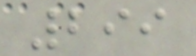299
